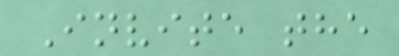Invite the
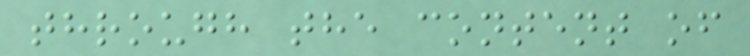through the content of
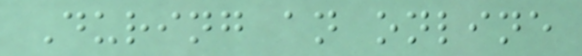During an online
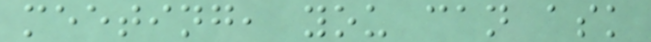meeting, you can ask
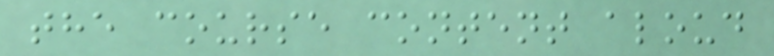the course content aloud
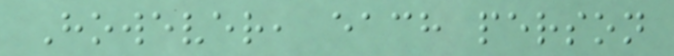However, each person
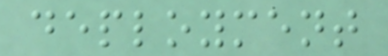deployment
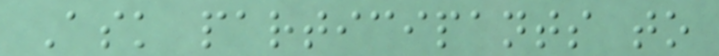Ask participants to
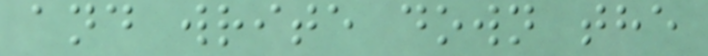and write down the
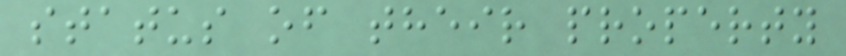status of their property
